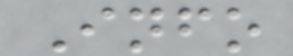Info
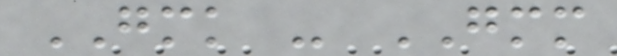GMK - GMM
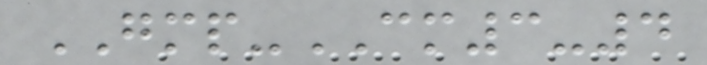GMP-CM3-4
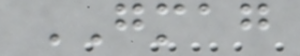GMAG
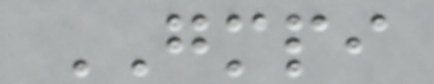GMPI
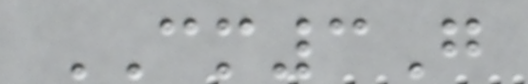CM3G
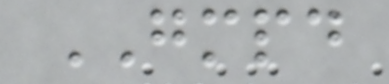GMPD
